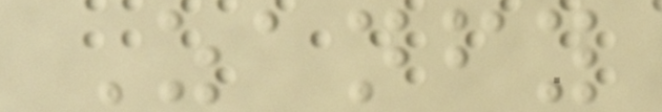Zanfy
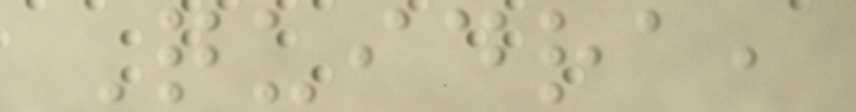Quidra,
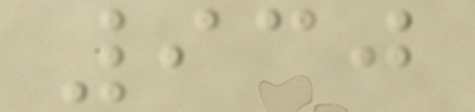930
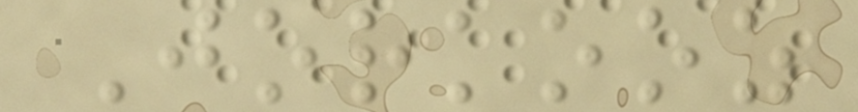Jorkooz
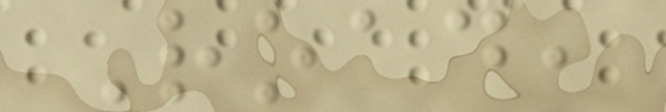Road,
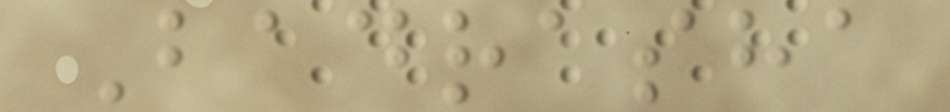Badrasha
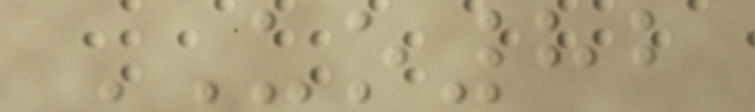UO82
